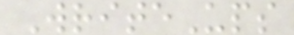WriteUps
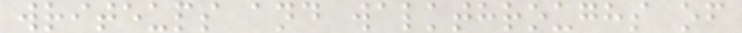writeups and walkthroughs of
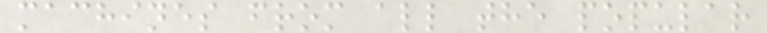machines from all the popular
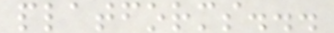platforms...
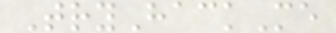TryHackMe
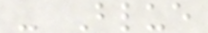- Blue
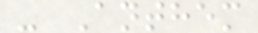- Anthem
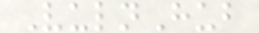VulnHub
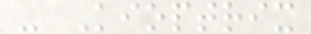- Kioptrix
